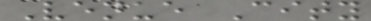Venue City
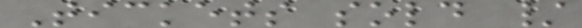Tickets sold /
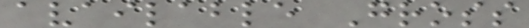available Gross
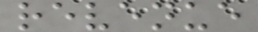revenue
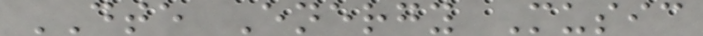DTE Energy Music
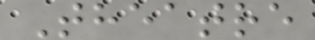Theatre
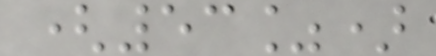(53%)
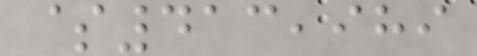$413,989
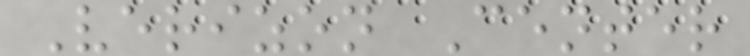Verizon Center
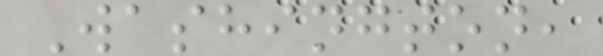Washington,
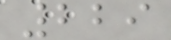229
